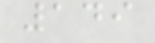149
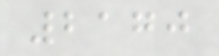2170
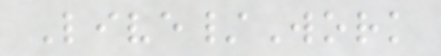Live/Work
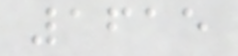1615
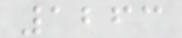1263
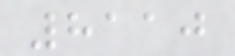8110
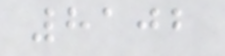8102
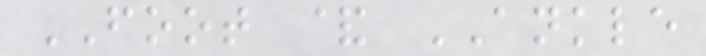FOOT & ANKLE
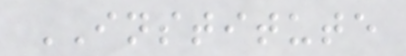INSTITUTE
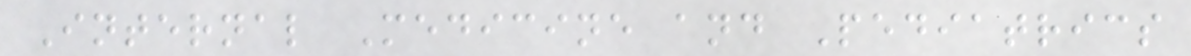Internal Medicine and Pediatrics
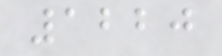1220
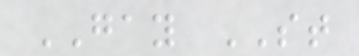GAY ST
